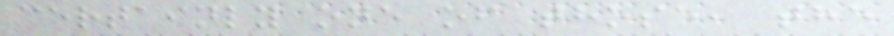certainly one of those, the
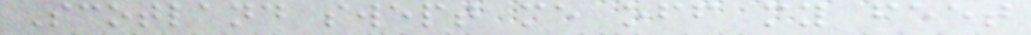Scotland swept me off my feet
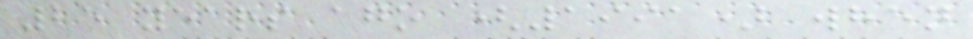25 years ago (1991) when
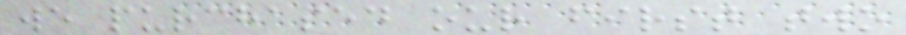we purchased our first two
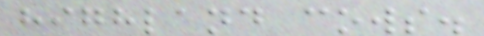highland cows.
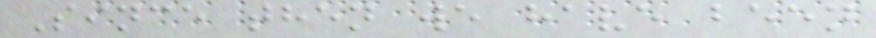Since then we have been
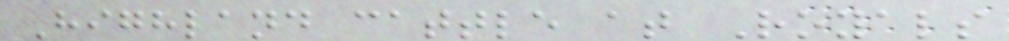Highland cattle at Royals
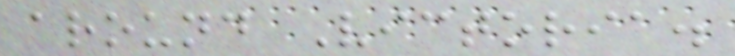around Victoria.
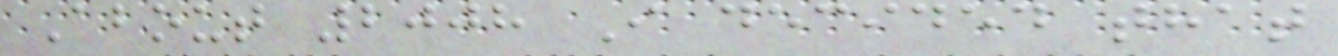About 2008 I decided that
